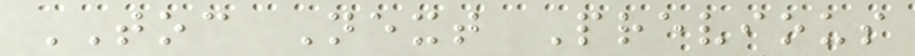TOC Next Previous
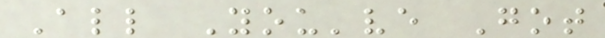All You've Got
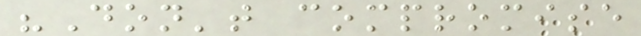"Don't compromise
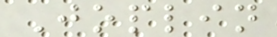Joplin
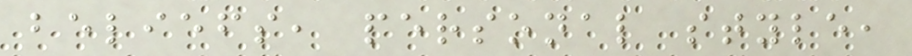beliefs, personal style,
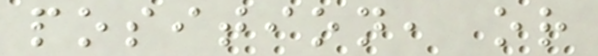position, or
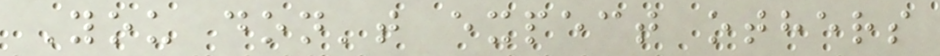You don't expect others
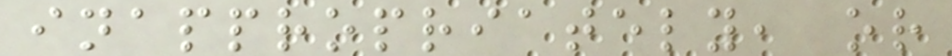inappropriately, or
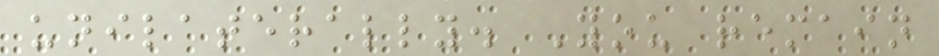unilaterally. You remain
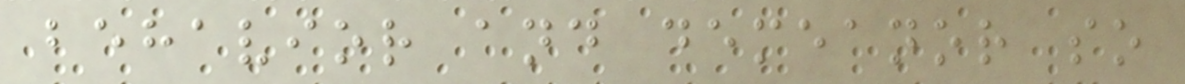behavior and demeanor so
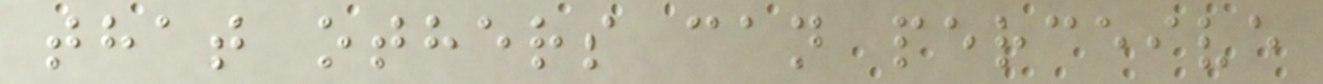that others can perceive
